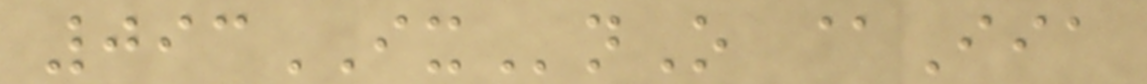093IXnO @Iia
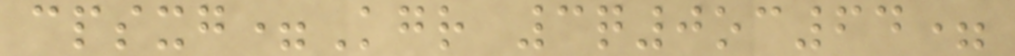cpsxg=Kgr 3q0oc64=
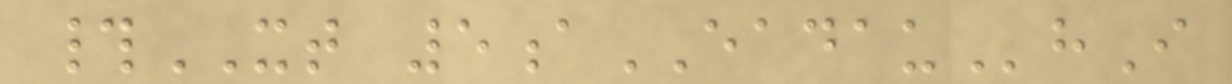#XT 5aEADAUhI
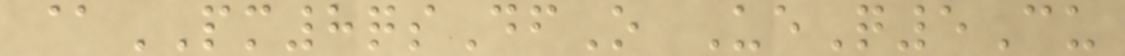@PM8qsDfO UeQ5Cu
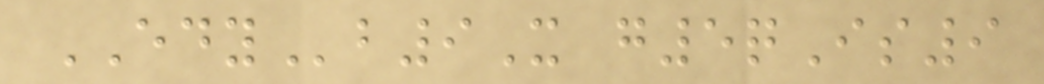EDYb9X g5qIs9
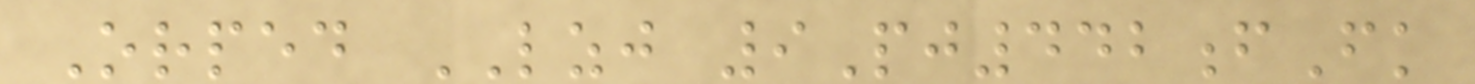Orped LZJ 9Pj442fFk
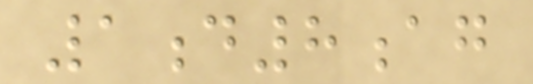1d8ag
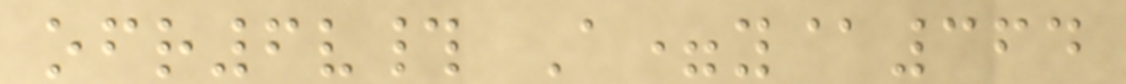ofr6v# A=y@364
